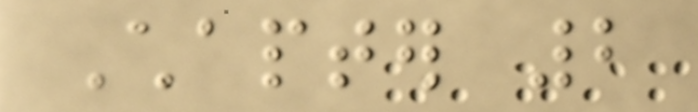Chapter 2
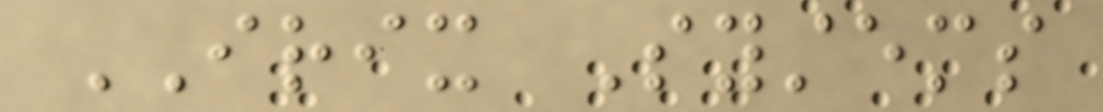IRIX Systems
